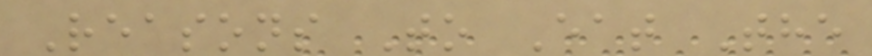Reasons To Eat The
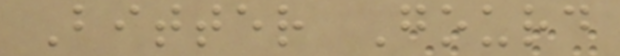Bitter Gourd
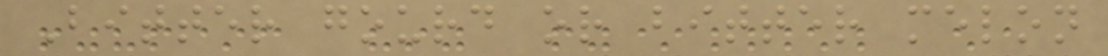Bitter gourd or bitter melon
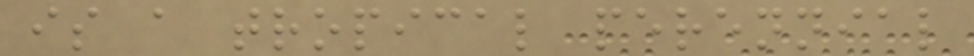is a tropical perennial
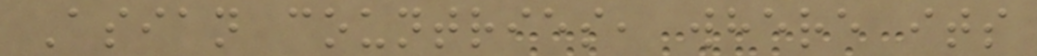Asian countries, where its
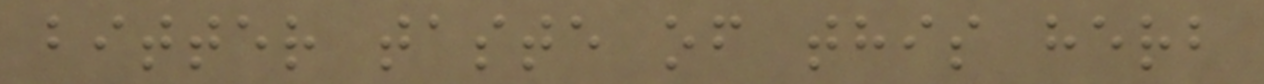bitter taste of this herb
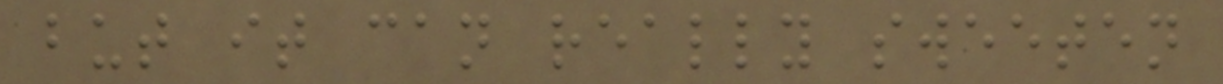but it can really sweeten
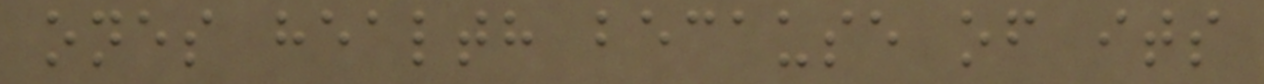ones health because of its
